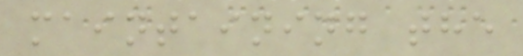maintaining the
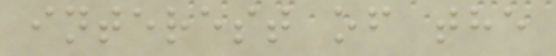interest of the
